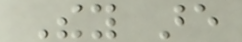They are
